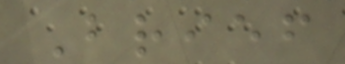Brief
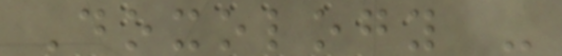Doxology -
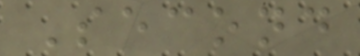Second
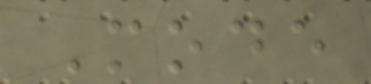Mode
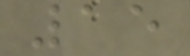15
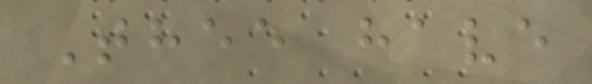Thee have
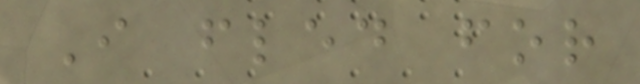I fled for
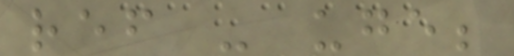ref - uge;
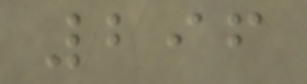296
